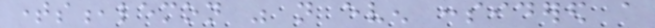times,lemon was not even considered a
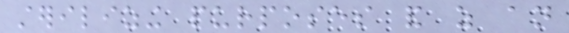sterilizing purposes and as an
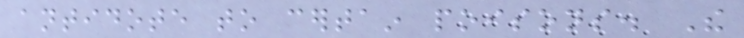antidote to certain poisons. The
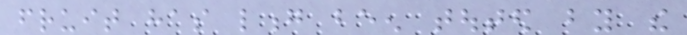fruit has long been touted by the
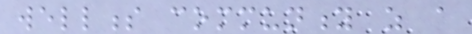wellness community as a
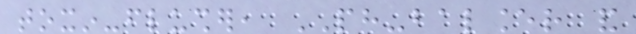toxin-flusher, PH-balancer and
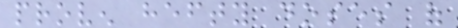proven hefty doses of
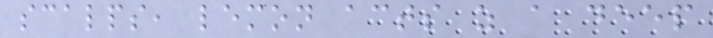scalps, lemon acts as a deep
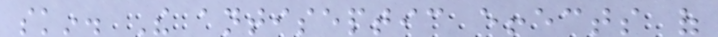skin. The antiseptic effects of
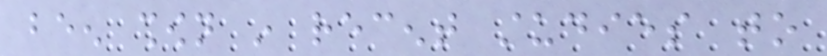been shown in recent studies to
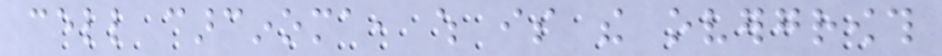cell carcinoma, which is the overgrowth
